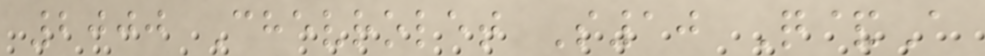2000 Chevrolet S10 Q&A
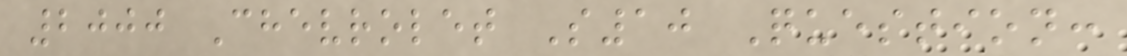2000 Chevrolet S10 Question:
